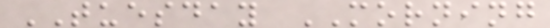TUESDAY MORNING
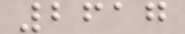2617
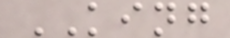KING
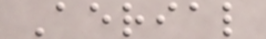Aerial
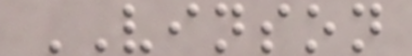VINSON
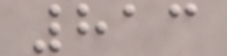813
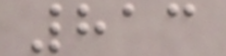813
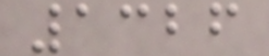1326
